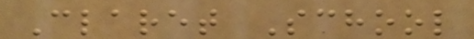Claret School
